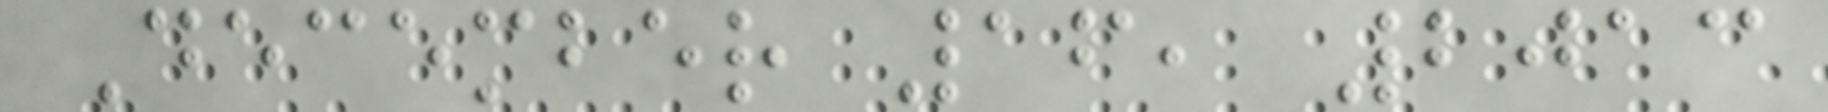December 16, 2013
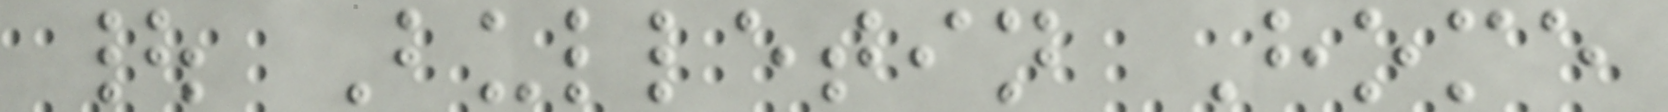| Bulletin Home
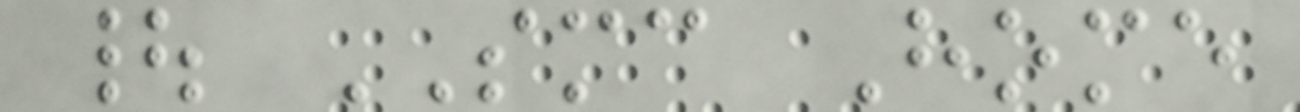| SMC Home
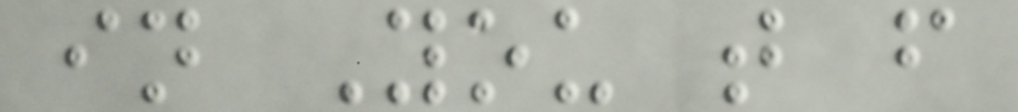in You t f
